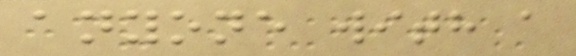anyone with a
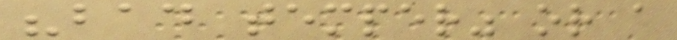"bad temper" or a
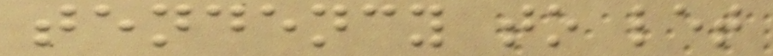tendency to let
